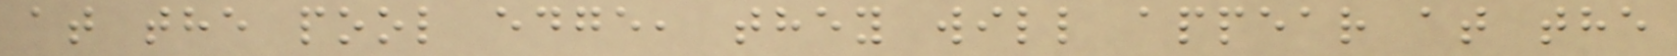at the pool edge, they will appear at the
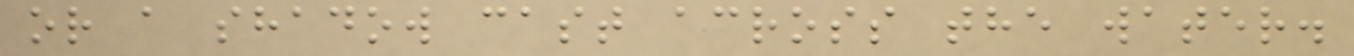or a shadow cast across the water.
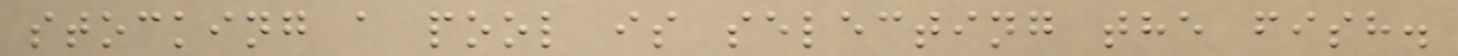stocking a pool is selecting the fish.
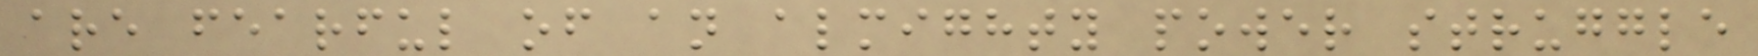are fearful of an almighty power struggle
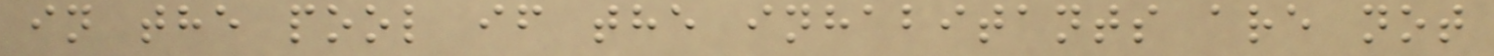in the pool if the inhabitants are not
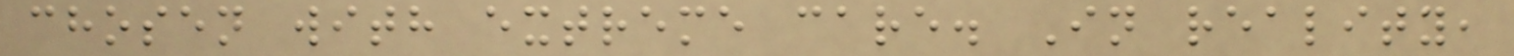chosen with extreme care. In reality,
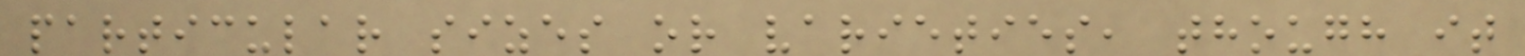particular sizes or varieties, though it
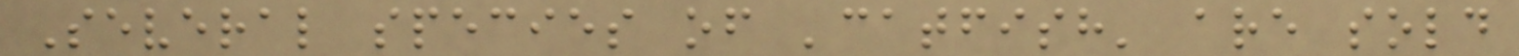Several species of 'catfish' are sold
